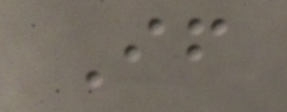If
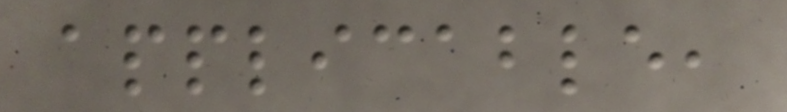applicable,
